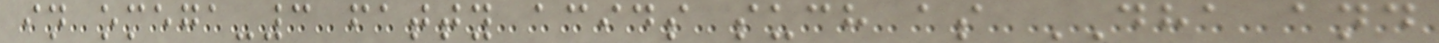in omega-3 fatty acids such as DHA and
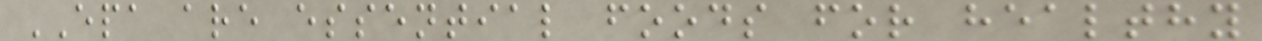EPA are essential foods for healthy
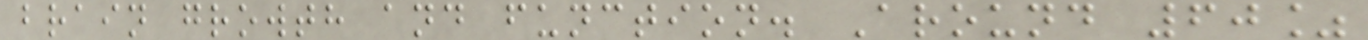brain growth and function. Around 60%
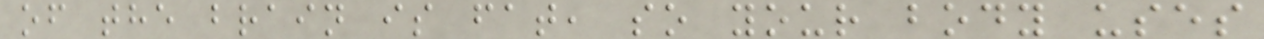of the brain is fat, so your body uses
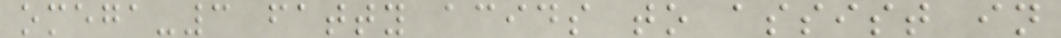omega-3 fatty acids to assist in
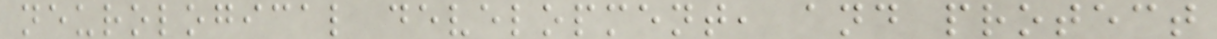neurological development, and protect
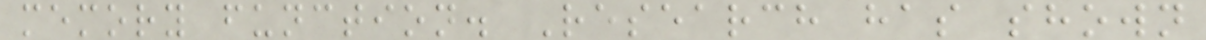memory function. Research has shown
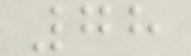78
